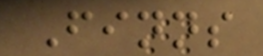Finns
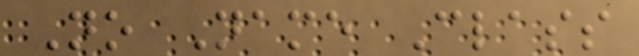No Name Class
